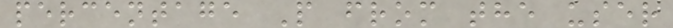percentage P from the user
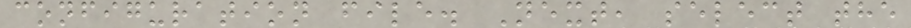configuration file. Next, select the
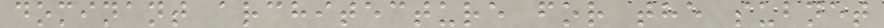dominant architecture for the subnet
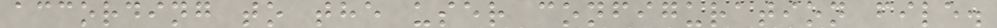according to the user configuration file.
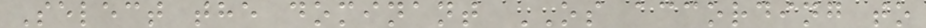Select the dominant OS according to
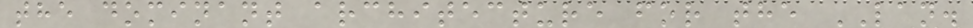the dominant architecture for the LAN.
